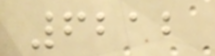6212
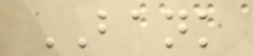BANK
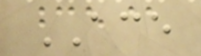ACE
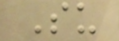Su
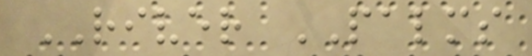RIVER PALMS
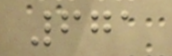671
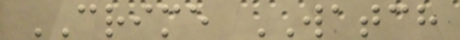CRIME WATCH
